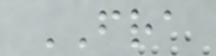FRA
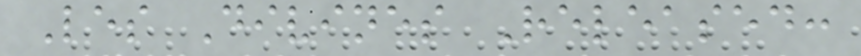Les Divines Released:
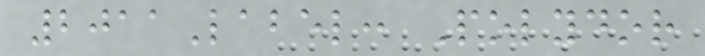2011Label: Polydor
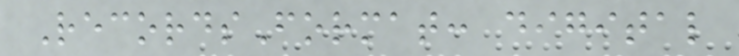RecordsFormat: digital
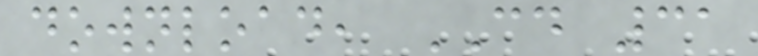download, CD 31
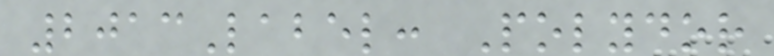2013Label: Polydor
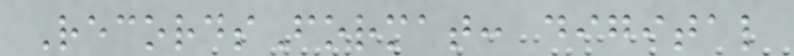RecordsFormat: digital
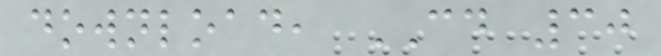download, CD 30
